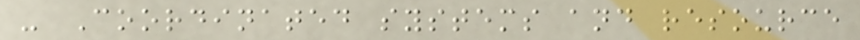- Coordinated systems and resource
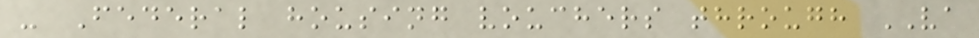- Federal housing vouchers through VA
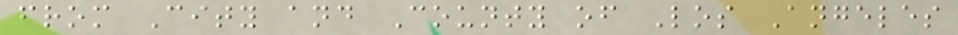from City and County of Los Angeles
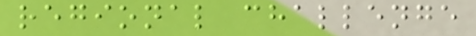regional challenge
